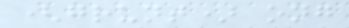(grunt) ong
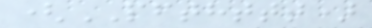(PFTHTTT)
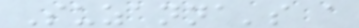Suzanna's a
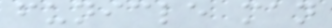funicle man
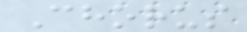Chorus
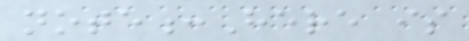note:Here is
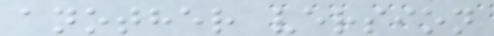another version
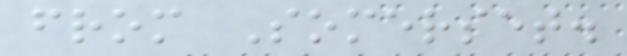from Somerset.
